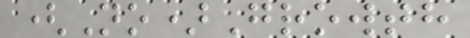(No)Growth
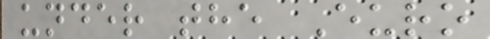under the Euro
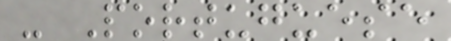- Portuguese
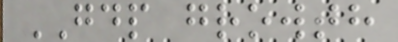GDP growth
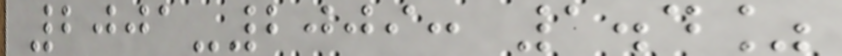2001-2009: 1.4%
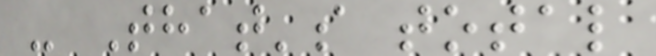- That's total
